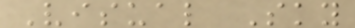Visual Sky
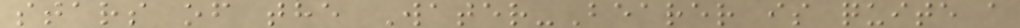stars of the Water-Bearer is quite a
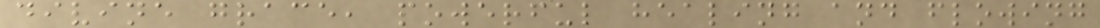divine grace, powerful healing and flowing
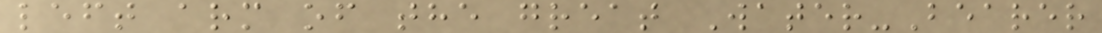left arm of the great Water-Bearer
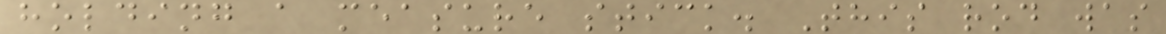holding a measure stick. This rod was
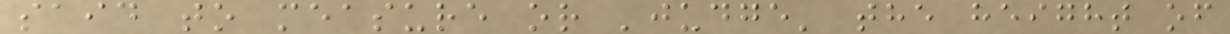said to measure or 'judge' the height of
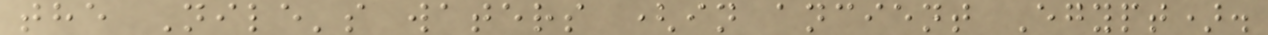the Nile's waters (in ancient Egypt).
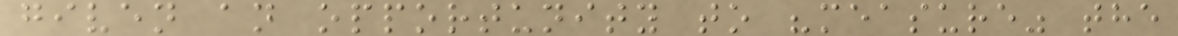given an opportunity to "measure" the
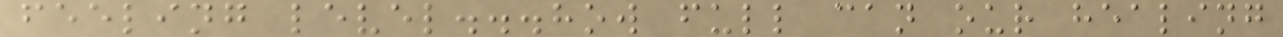feeling level...how full can our healing
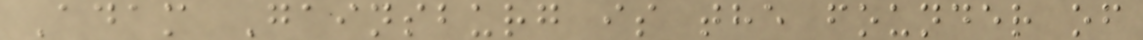Adam Gainsburg is the founder of
